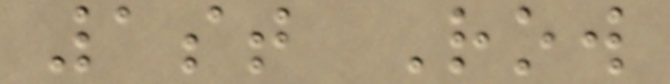1st Row
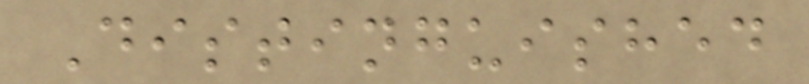Distinguished
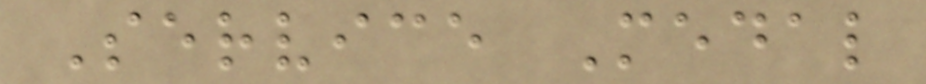Service Medal
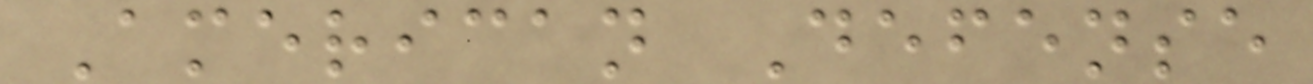American Defense
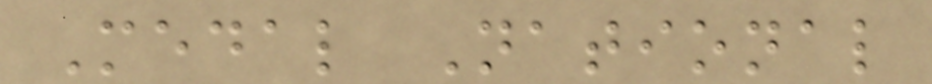Medal National
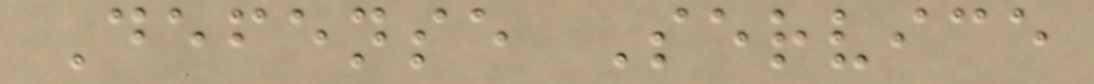Defense Service
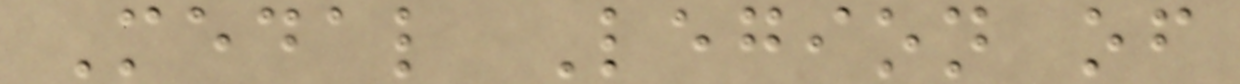Medal Legion of
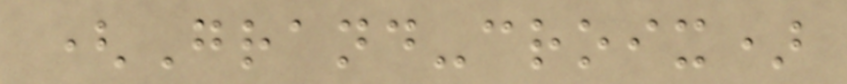(Grand-croix)
